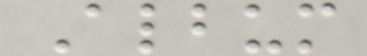Album
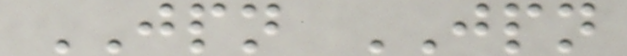JPN JPN
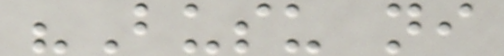"Busu ni
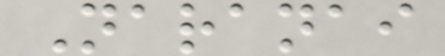Naranai
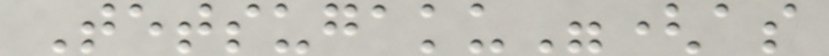Tetsugaku"(as
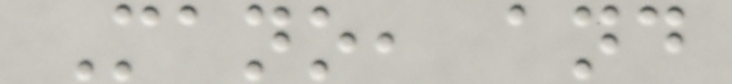Mano, and
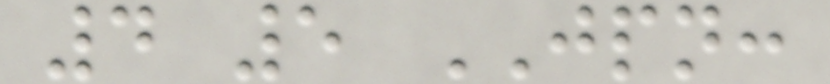4 5 JPN:
